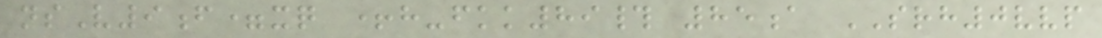nsV9f=xq +h-fkk89# 85a SRH0vvp
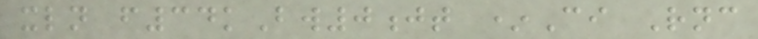xln f34kBw0jt *Ci Rnc
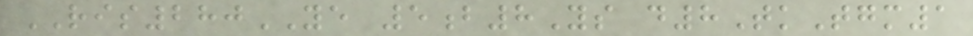RIS280YE 5b8Ys d8TkTgm1
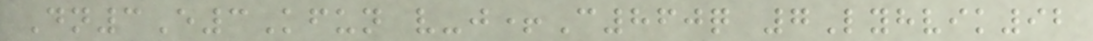Dn3E3Kfun v-j+C860q 7Lyhvik92
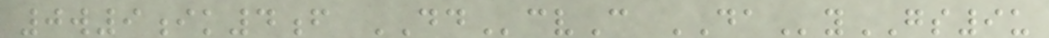0w9ik4f DDcvC DAyGS9u
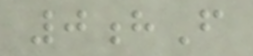0hF
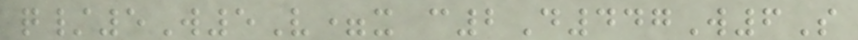q/5W5V=x c2D447W6S
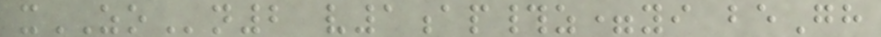xZOn2 v1ap#z=yi beGh
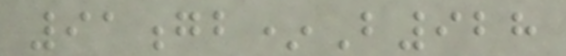91gb*B928
